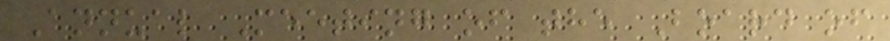Annual Meeting of the Board of
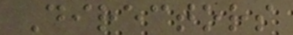Directors
